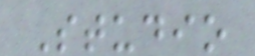Studio
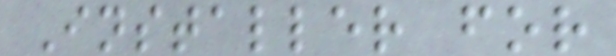Installer for
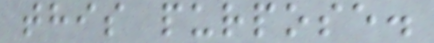this purpose.
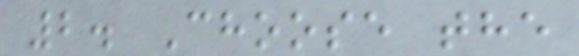2. Choose the
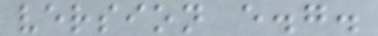version e.g.
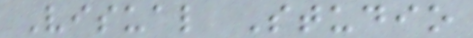Visual Studio
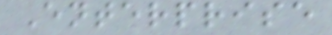Enterprise
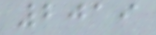2019
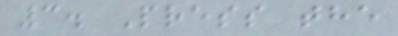3. Press the
